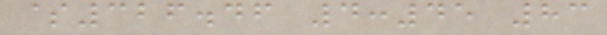$326.46 4:45 83
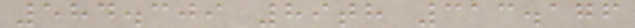584.309 89th 313.176
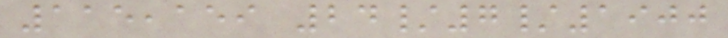115,159 24/7/1900
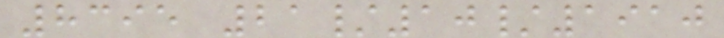8395 21/10/1910
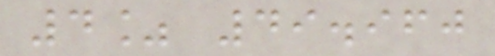4% 49.960
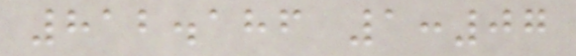812.186 1:07
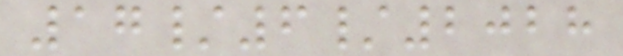17/6/2028
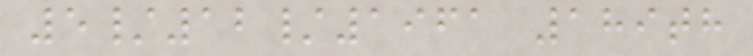5/12/1961 189th
